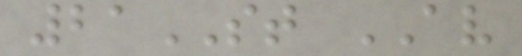21ST AV
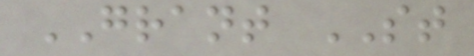GRANT ST
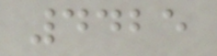4425
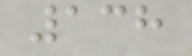138
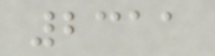2311
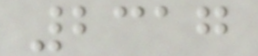2317
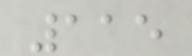115
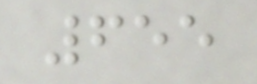655
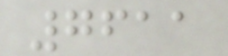7611
